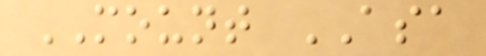MOUNT ASA
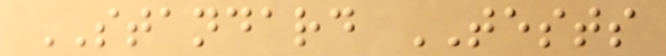STANDARD TESTS
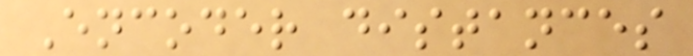Encoder distances
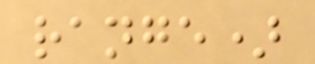range)
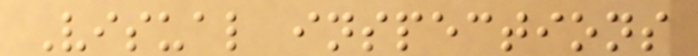Visual inspections
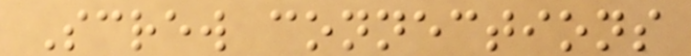Screw connections
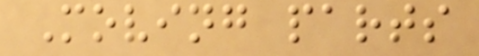Moving parts
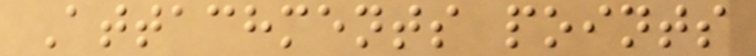Attachments points
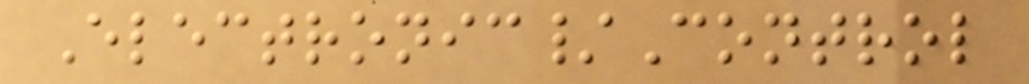Electronic/Control
